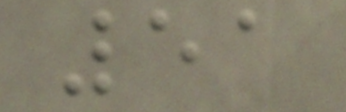51
